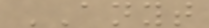ANYT
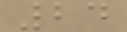24
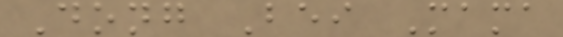Dong Bei Mama
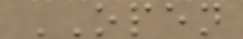OPEN
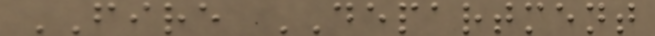FIRE DEPARTMENT
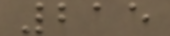215
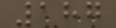187
